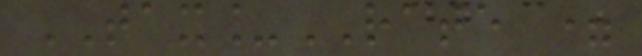TAX_RATE =
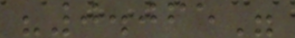"0.065"
